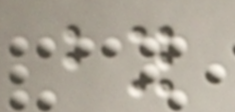by
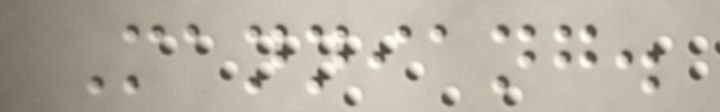Manniang.
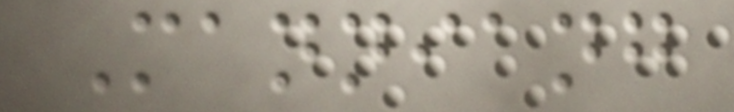Manniang
